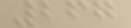267
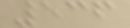536
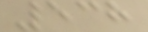538
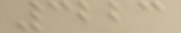3223
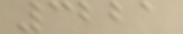3221
